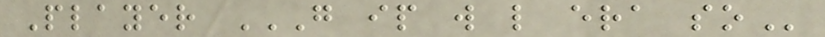Player G IP W L ERA SO
